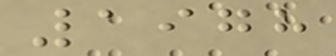1978
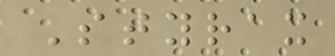Styrax
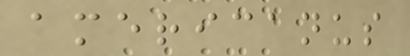americanus
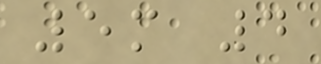5m 4
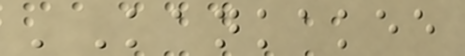'Kankakee
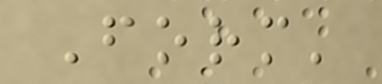Form'
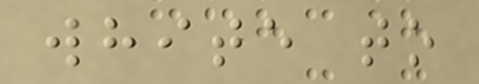white to
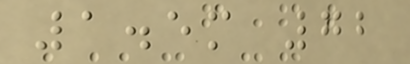1.5m 72
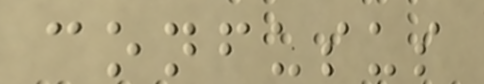confusus
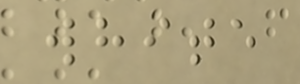white
